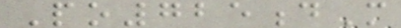Po725dM
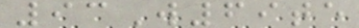93W69te
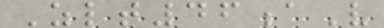Zlt46aV
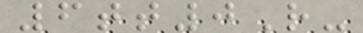6tt0R-
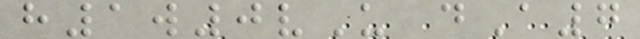h1w0vU dA7
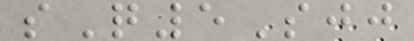sQ5Sjj
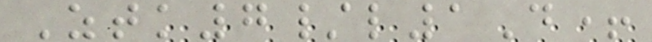Ztk7/l1D+
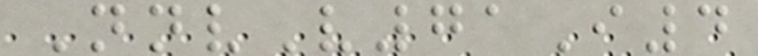NnvV71I4
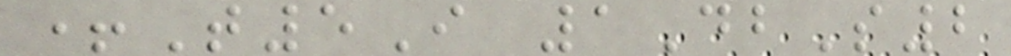+T5I 1DbS2
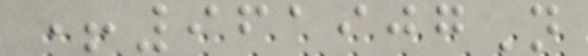+961907N
